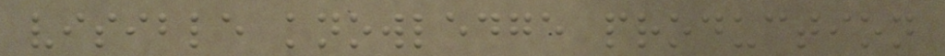visible knowledge production
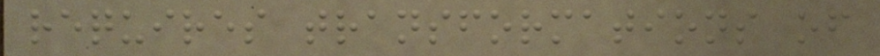requires transformations of
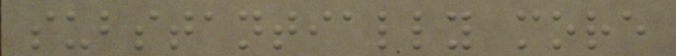substantially more
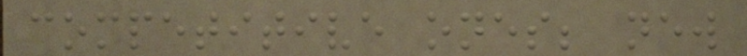competitive ones; new
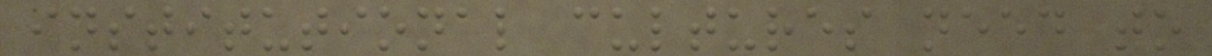institutional cultures need to
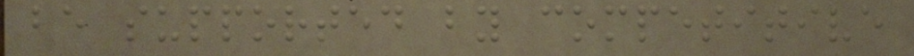be supported by competitive
